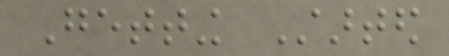Getting Started
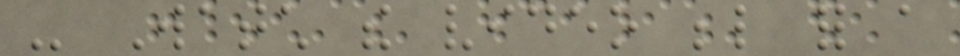- Watch the video below for a
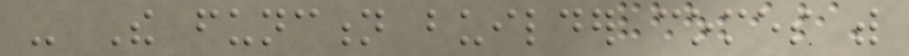- The function builder comes with
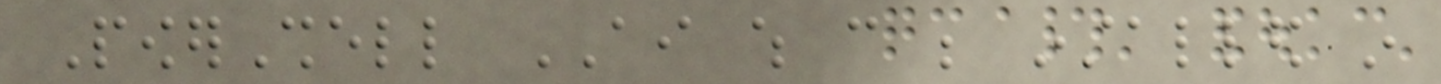PowerShell AI which can be installed in
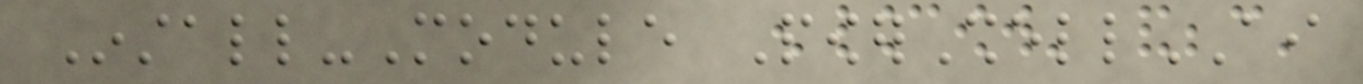Install-Module PowerShellAI
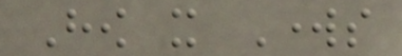How it Works
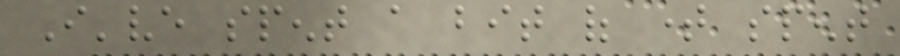I've spent a bit of time spent
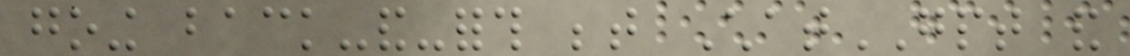going back-and-forth between ChatGPT and
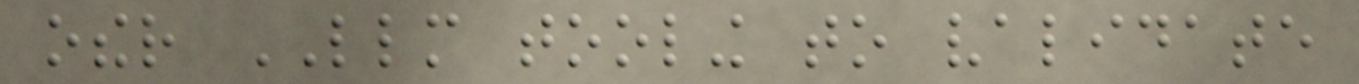other LLM tooling to validate
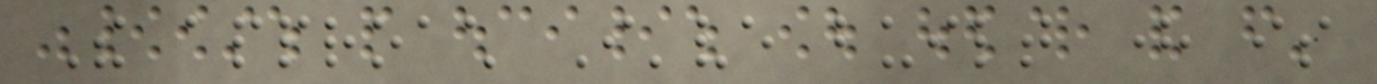The approach I've built here is
